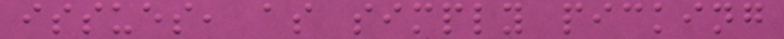issues, as simply picking
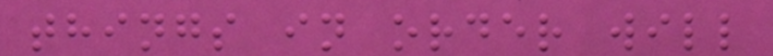things in order will
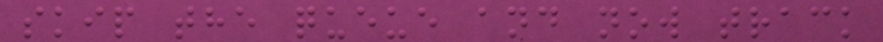skip the queue and now track
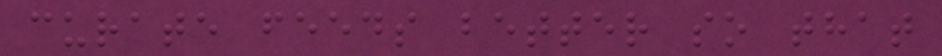curate feeds better so that
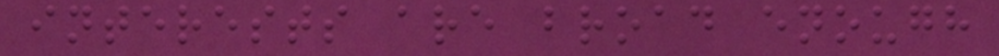interests are broad enough
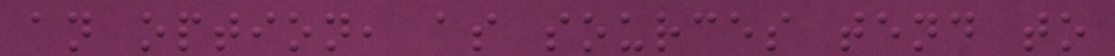an option, as sources tend to
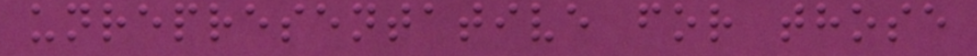unrepresentative for those
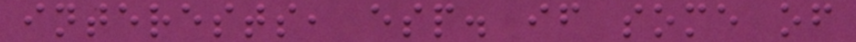interests, esp. if some of
